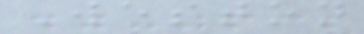Weston
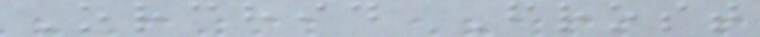Orchid Frost
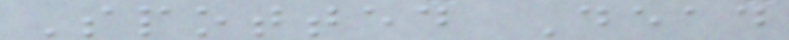Spotted Dead
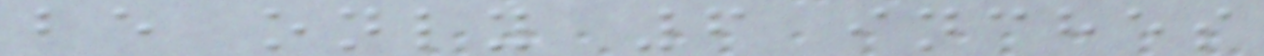be only 6 inches
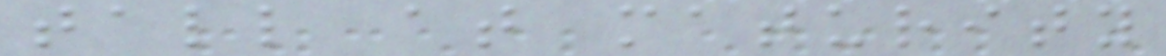tall at maturity
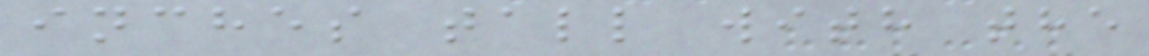inches tall with the
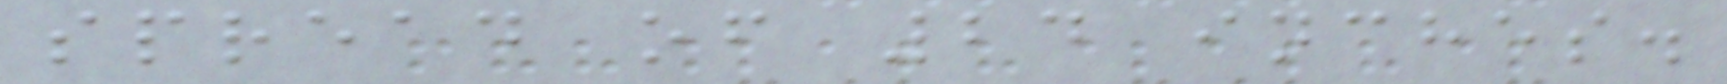spread of 24 inches.
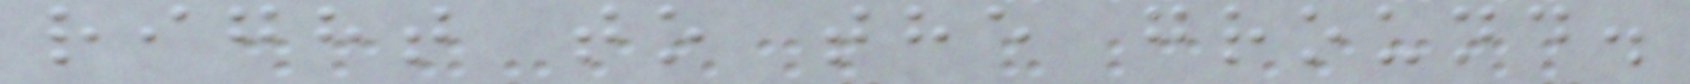right to the ground.
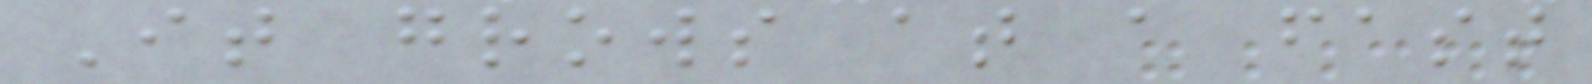It grows at a fast
